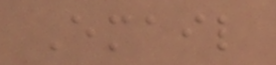Email
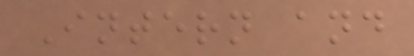Intern and
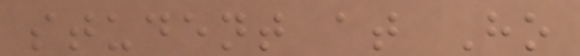student at Ho
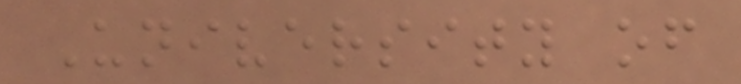University of
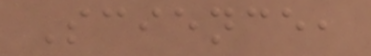Science,
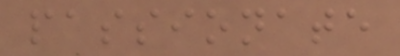passionate
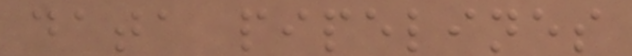data pipelines
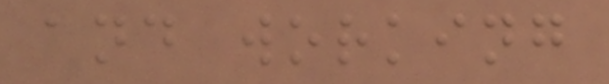and working
